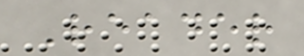Reader
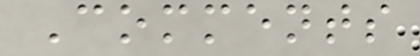Comments
